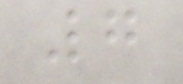7
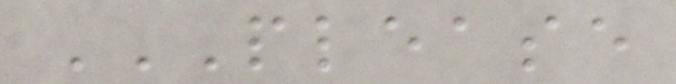PLEASE
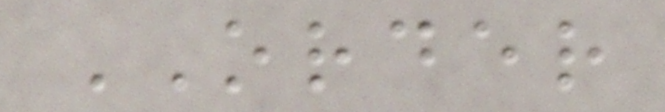ORDER
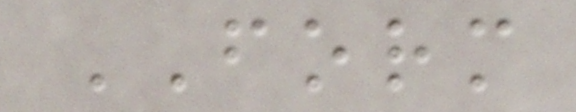FORM
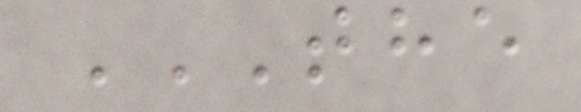THE
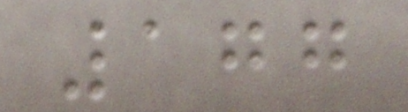177
